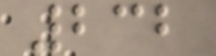232
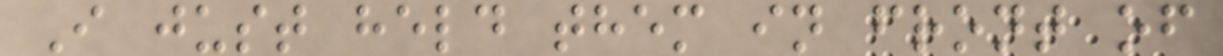I just held them in front of
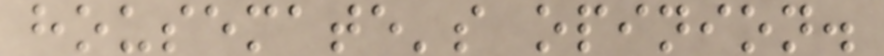housemate's opinion.
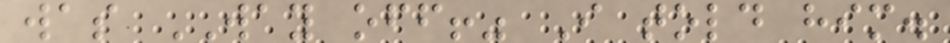was WAY off!" I told him.
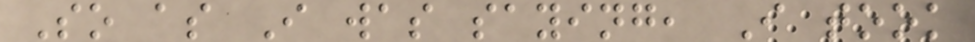So as I was saying, I took
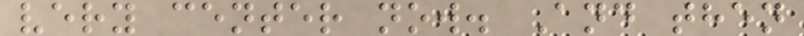very center now. And then
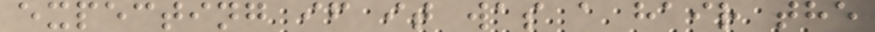expecting if it was a hair the
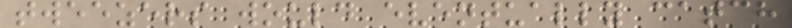tweezers would eventually catch
